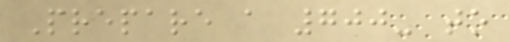Prepare a 700- to
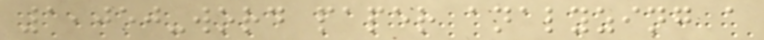1,050-word paper analyzing a
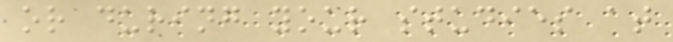or during your studies at
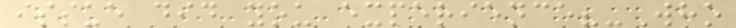issue did you experience?-Who
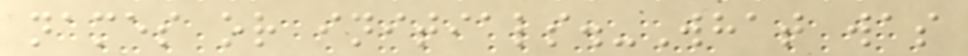names or initials.-What was
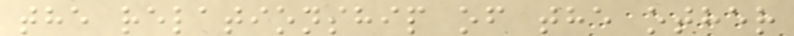the relationship of the other
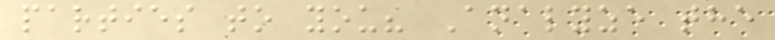parties to you? Analyze the
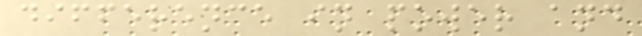difference in power and
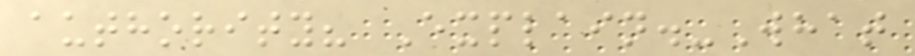authority? Explain.-What
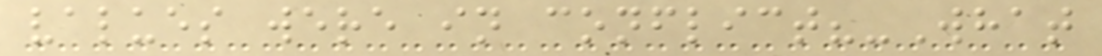values were in conflict?-What
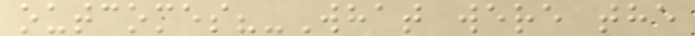outcomes?-What were the
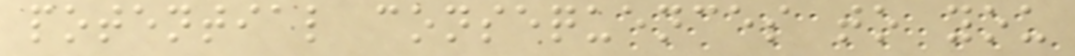potential consequences to you
